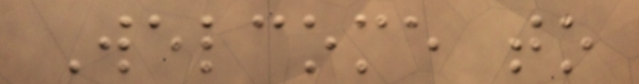Welcome to
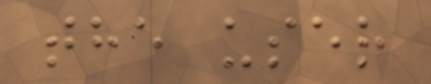the user
